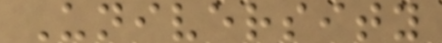University
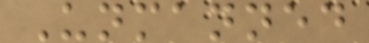Unmanned
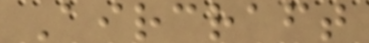Aircraft
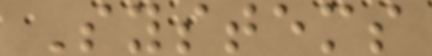Systems
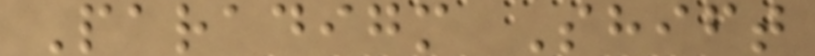Paradigm Shift
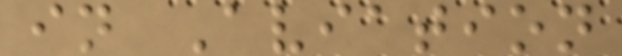in Aviation
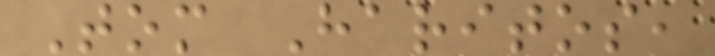Tom Haritos,
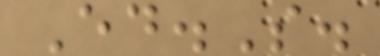Ed.S.
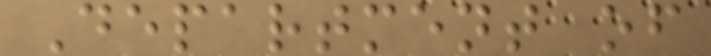Department of
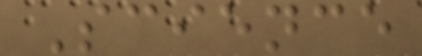Science
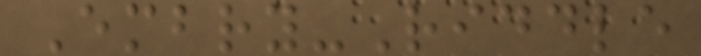Embry-Riddle
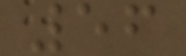56
